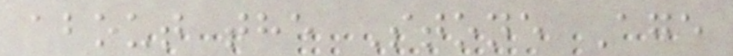about the Stone Age
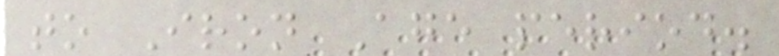to Iron Age period.
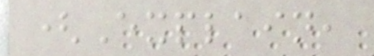(Explain,
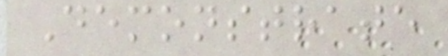Demonstrate
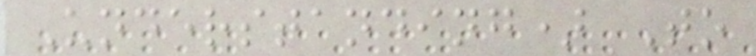Understanding) To
